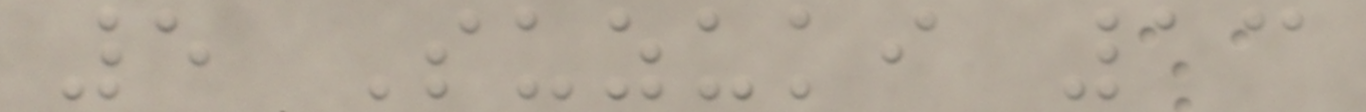5 Suzuki 13
